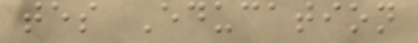tes Education
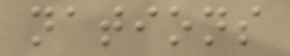nations
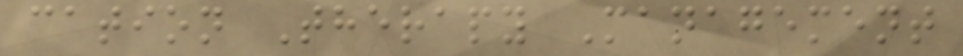cation Therapy Management
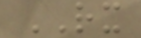RX
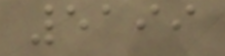5199
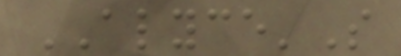ALYCE'S
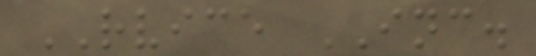RVICE INC.
